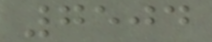7504
